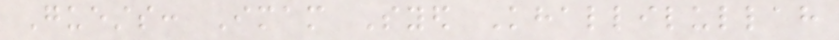Guests: Imam Syed Khallilullah
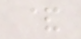&
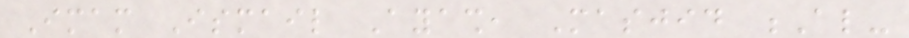Imam Ismail Ayash, Masjid Al-
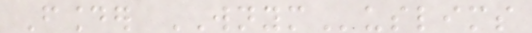Founder WNYMuslims
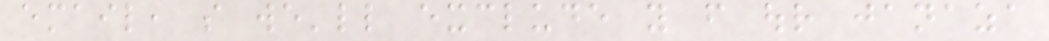email, so we'll exclude you from our janaza
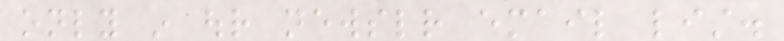only in our newsletter email list.
